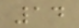14
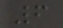6
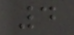4
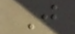J
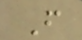F
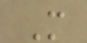M
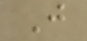J
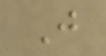J
